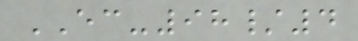EC-98/4
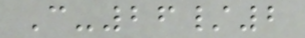C-26/2
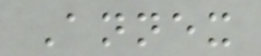Annex
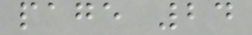page 24
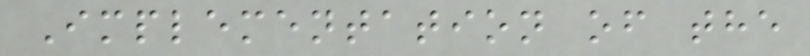Implementation of the
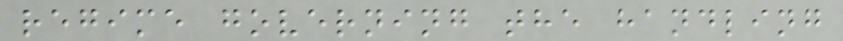regime governing the handling
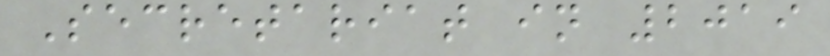Secretariat in 2019
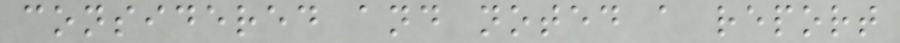considered and noted a report
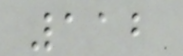112
